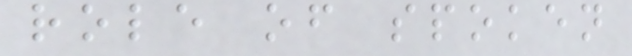role of spoken
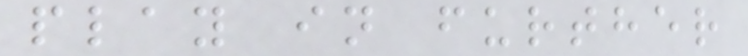play in further
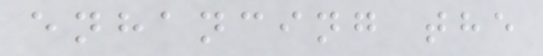enhancing the
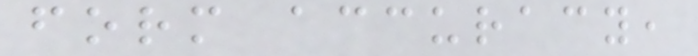form accuracy,
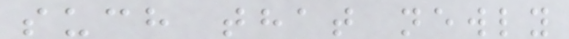such that newly
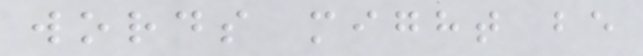words might be
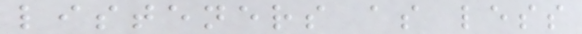listeners as less
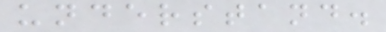understand.
